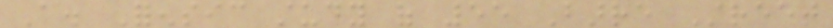A. Forensic study of 55 Barre Street
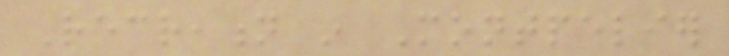Recreation in Montpelier
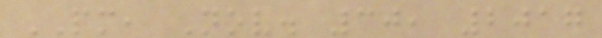PM, Nov. 30, 2017
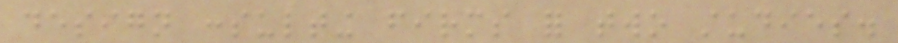design consulting firms for two studies.
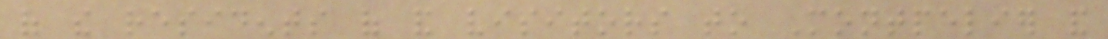of the residents of and visitors to Montpelier and
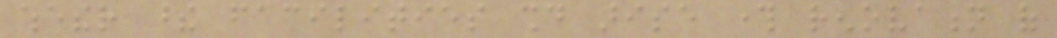whether these facilities should arise through renovation of
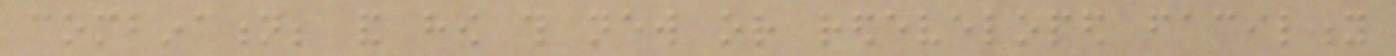combination; and how this new or redeveloped facility
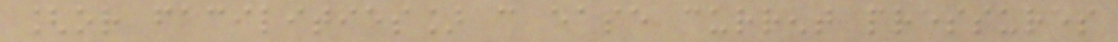[or facilities] can ease current pressures
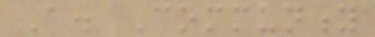A. Community
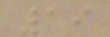19
